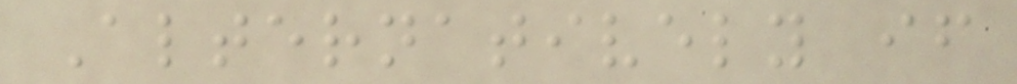Alternatively if
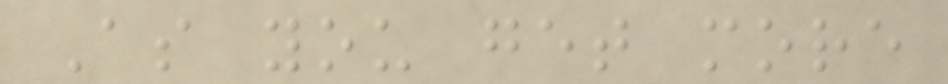As you get more
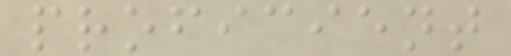proficient
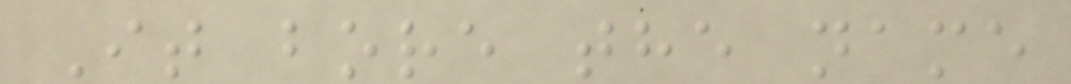It bore the name
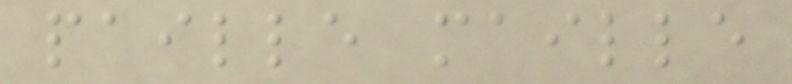paille maille
